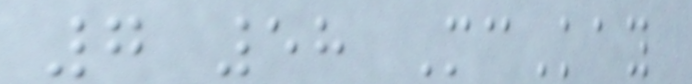7 58 McKay
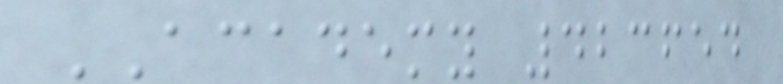ACADEMY 423654
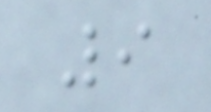9
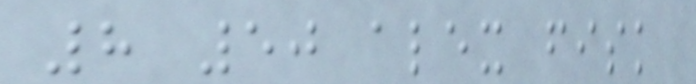8 50 alex fisk
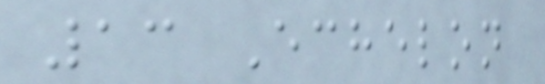13 Echelon
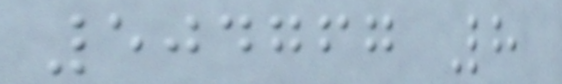504767 8
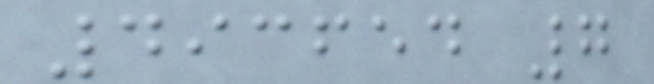493654 7
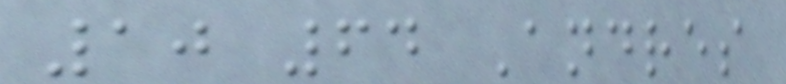10 64 Andres
